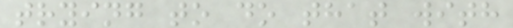trying to do that with
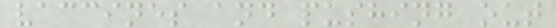vaccines and pushing out
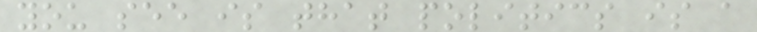you see is that politics is a
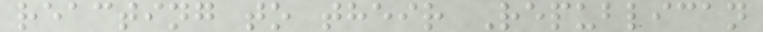reacting to their Republican
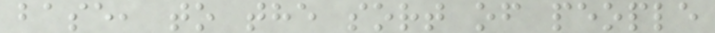base, to the sort of people
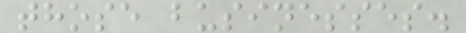those businesses.
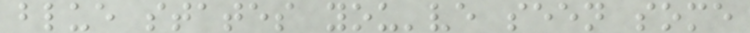blue states you've seen some
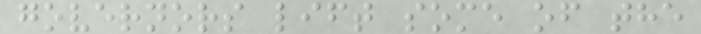governors lift some of the
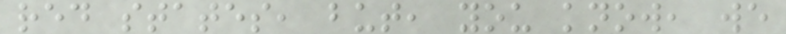red states, but, you know, we
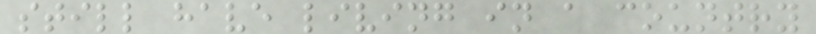still have living in a country
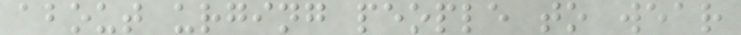about urging people to wear
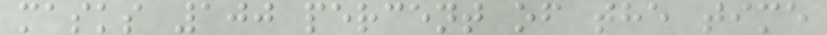masks 100 percent of the time
